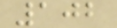102
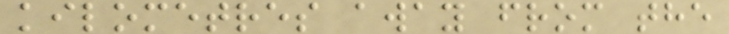kilometres away from the
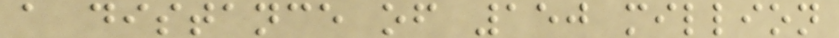a distance of 150 million
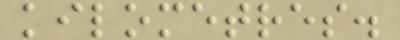kilometres.
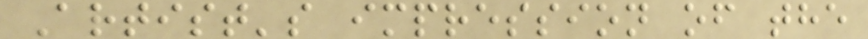Artist's impression of the
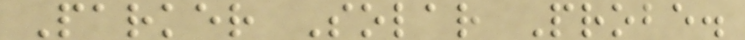Parker Solar Probe.
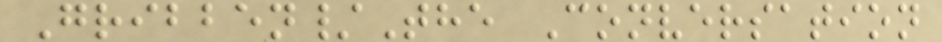Gribben/The Conversation
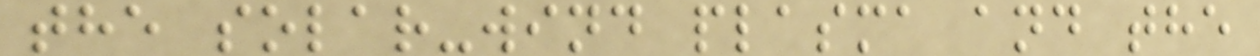the solar-wind plasma and the
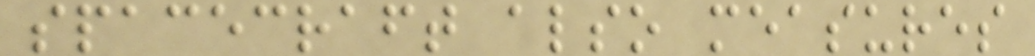spacecraft also measures
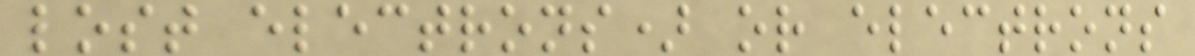lost electrons) or electrons
